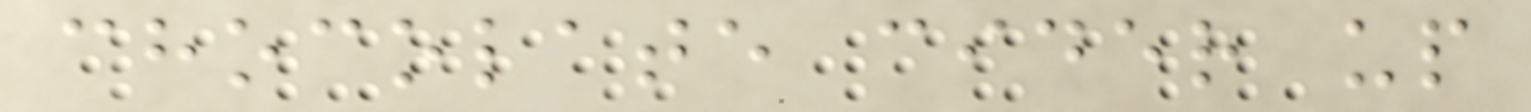chocolate cider up
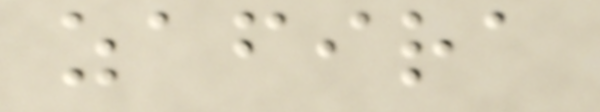zafira
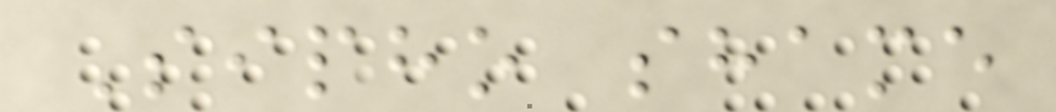Sipho shame
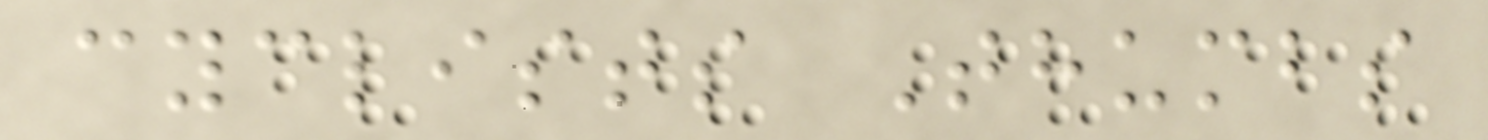cyclists Thumbs
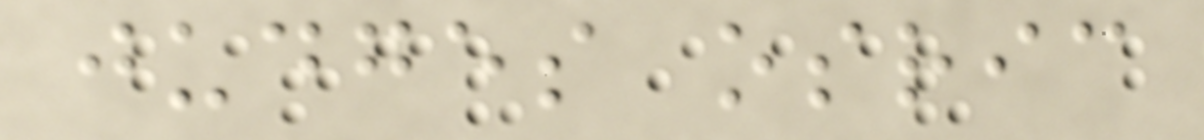judges osric
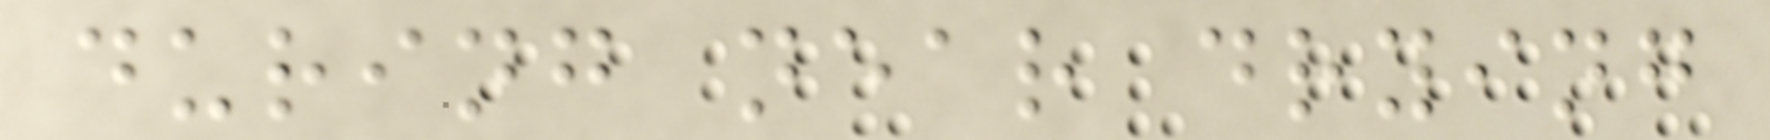during near drying
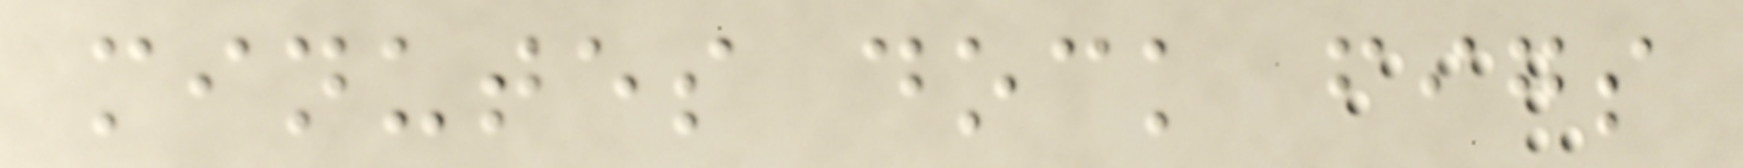minutes dock figs
